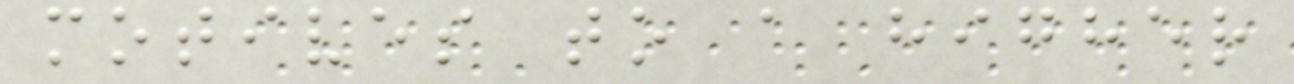motives to a higher
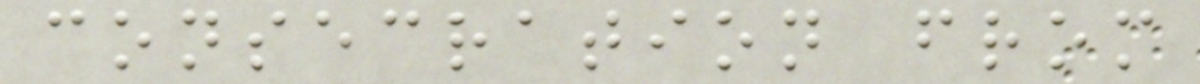consecration from
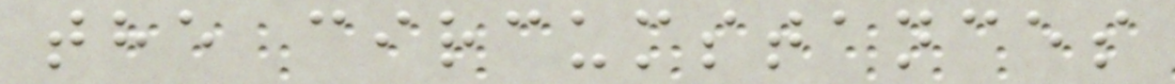the circumstances
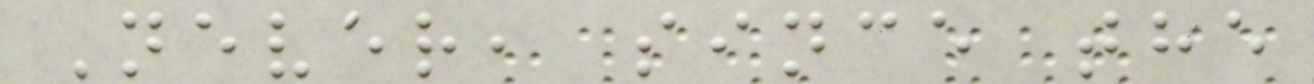Never, since the
